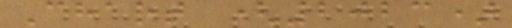Chart (2023)
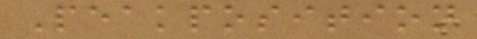Peakposition
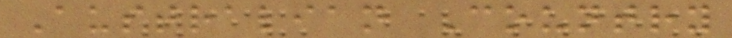Australian Country
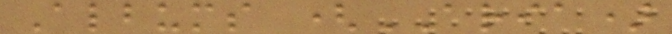Albums (ARIA)
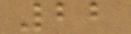22
